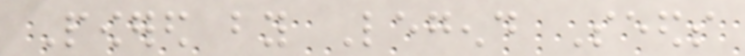Powered by Legend Seeds
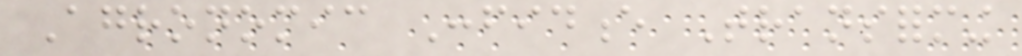Agronomic Confidence Transforming
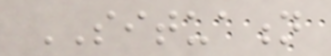SITUATION
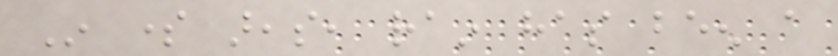In some areas, rain has been a
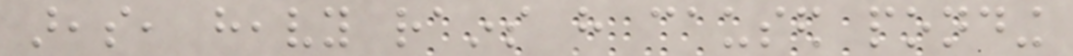areas, heavy rains have caused ponding
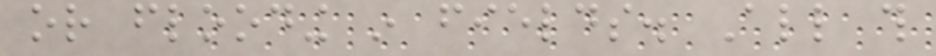or flooding in fields. All this
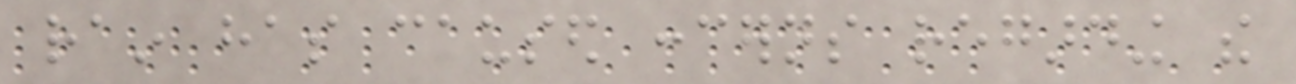rain has caused concerns regarding the
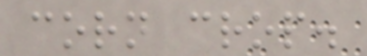corn crop.
